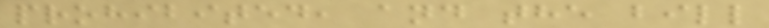prohibited, and the bill
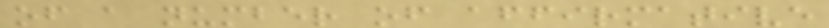of a number of affirmative
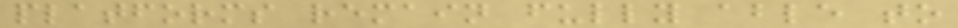platforms remain fully able to
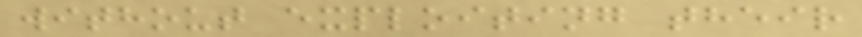without exploiting their
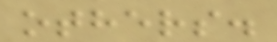others.
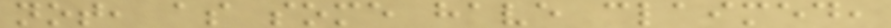not, as some have claimed,
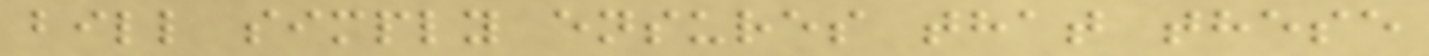bill simply ensures that these
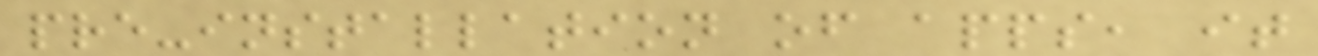pre-installation of apps, it
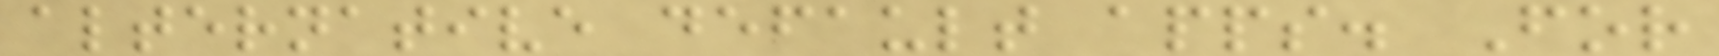alternative default apps. For
